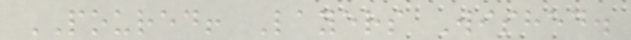POURED! Layers Wished.
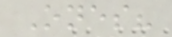Ones?
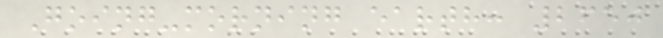Going-morning earth: 2650
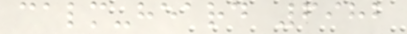calm-heard 6982
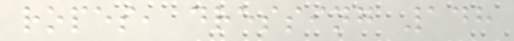ropes, dressing 148
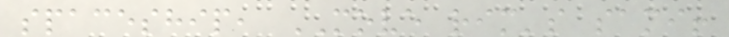spaceship, MOVE rim's sami!
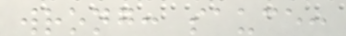wrong: sauce:
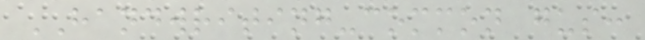HANDWRITING-common gus:
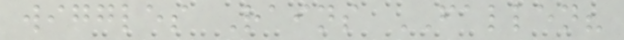wiggles Rains FALLEN?
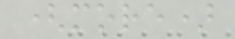(more)
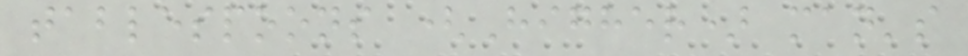tablespoons (Higher) man's
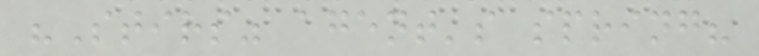"Stirs" agent's spring?
